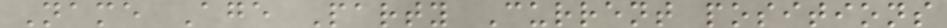Name Age Party Current positions
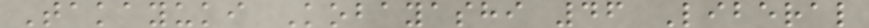Takayuki Kobayashi 46 Liberal
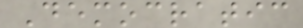Democratic
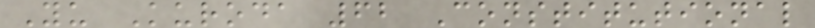Yu Kuroda 62 Constitutional
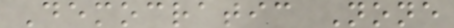Democratic None
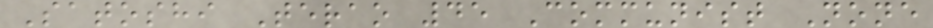Satoshi Terao 45 Communist None
